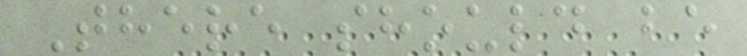There should be
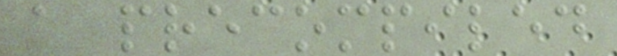a precompiled
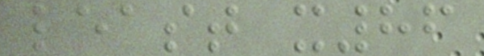least x86
